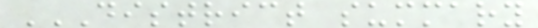DISTRICT SUMMARY
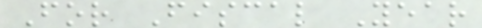For Fiscal Year
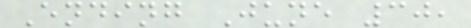Ending June 30,
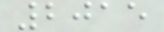2015
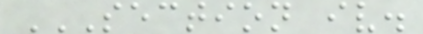SECTION IV.
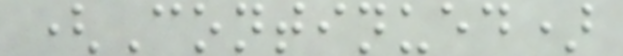(Continued)
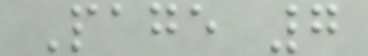Page 7
